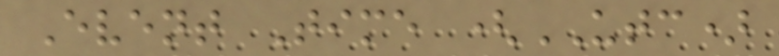Event Time (UTC)
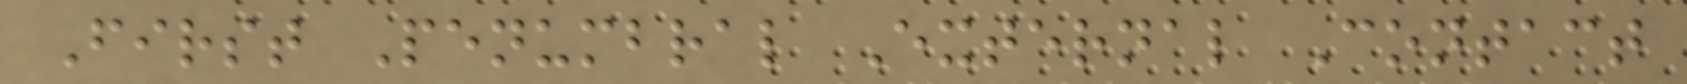First Penumbral External Contact
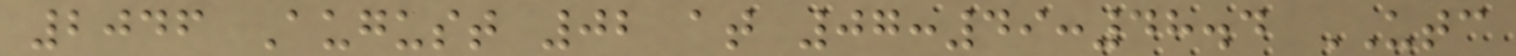2046 August 02 at 07:49:48.4 UTC
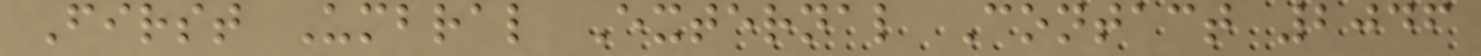First Umbral External Contact 2046
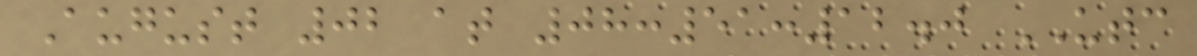August 02 at 08:51:12.0 UTC
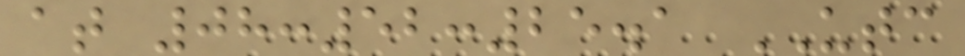at 08:52:25.1 UTC
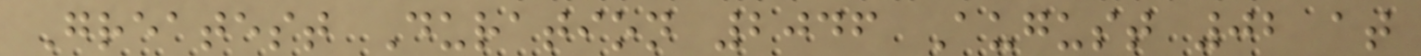Greatest Duration 2046 August 02 at
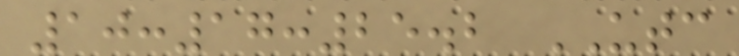10:17:25.2 UTC
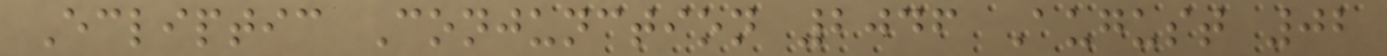Ecliptic Conjunction 2046 August 02
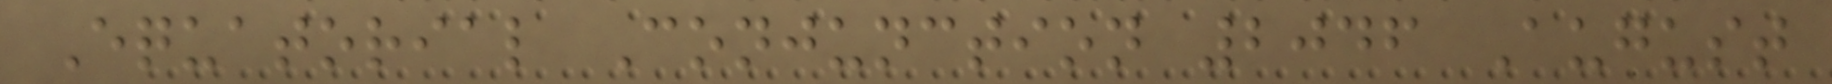Equatorial Conjunction 2046 August
